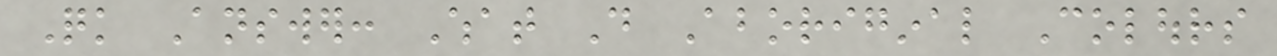Quick Answer: What Do Aboriginal Colours
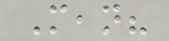Mean?
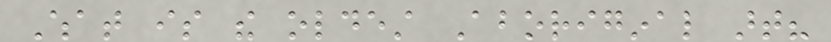What is the oldest Aboriginal art?
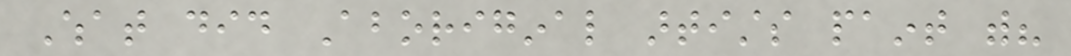What did Aboriginal artists paint with?
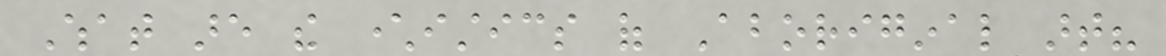What are the characteristics of Aboriginal art?
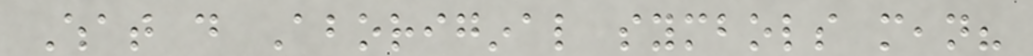What do Aboriginal symbols mean?
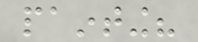painting?
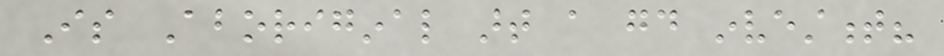Is Aboriginal art a good investment?
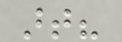art?
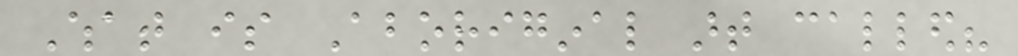What is Aboriginal art called?
